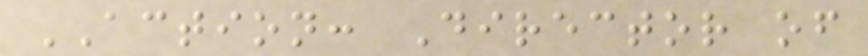ACTION: Director of
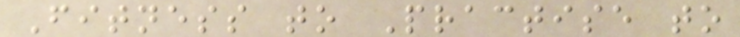Fitness to Practise to
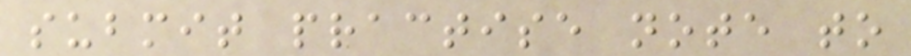submit practise note to
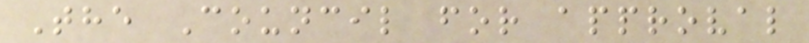The Council for approval
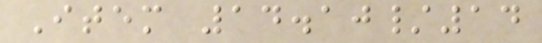Item 14.10/14
